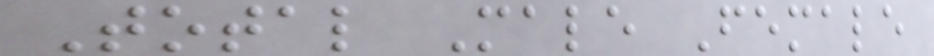Total Male Female
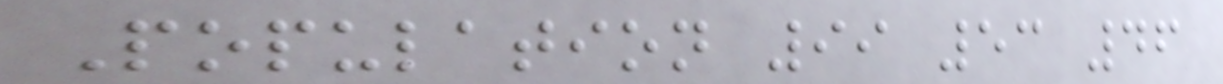Population 99 53 46
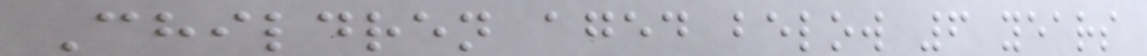Children aged below 6 years
